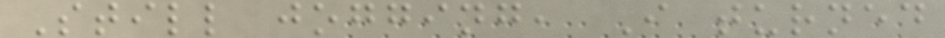Still jogging, I turned
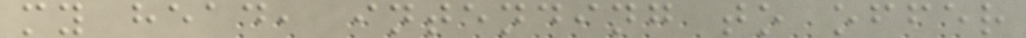my head, intending to offer
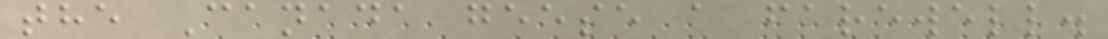the Canada geese a farewell.
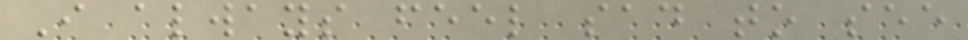I always feel sad to see
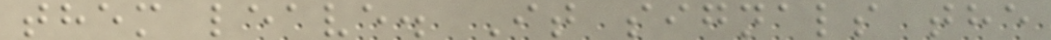them leave. It signals the
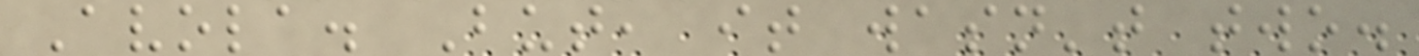Avola. But, it wasn't two.
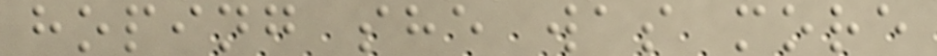hoping she was more
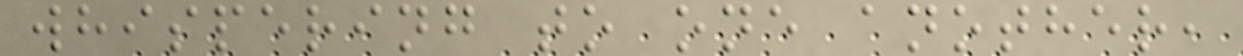whispering to one another,
